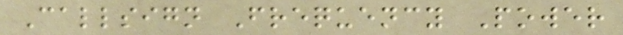Callsign Frequency Power
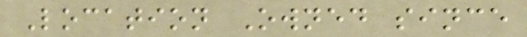Location Owned since
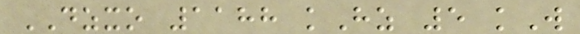DZXO 1188 kHz 5 kW
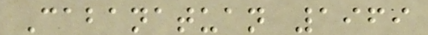Cabanatuan 1969
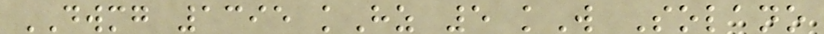DWMG 1395 kHz 5 kW Solano
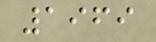1969
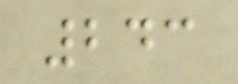243
